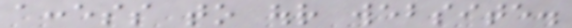access to our website.
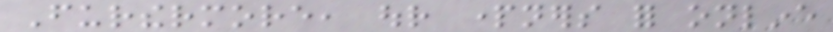Furthermore, our partners for online
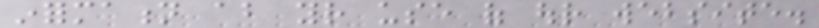information about your use of our website.
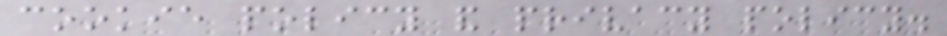cookie policy and privacy policy.
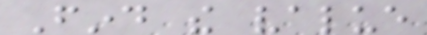Find the value
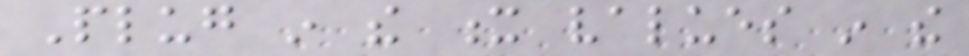Plug in the x values in the
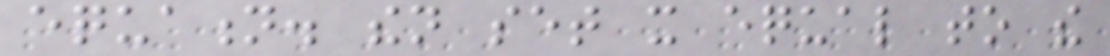equation. then set it equal to the
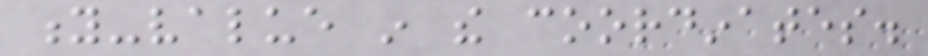y-value in the coordinates.
